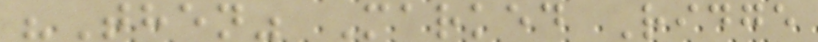"Then" Marked Ridge
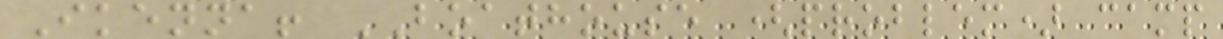Ikenna! BOATHOUSE (problem) camp
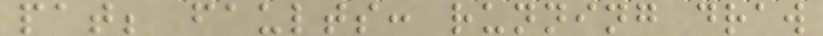pat; faults: running draw
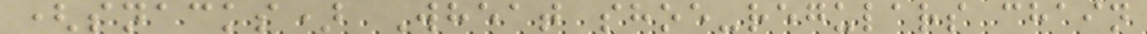(snacks) Wheat shoe-regulars chain
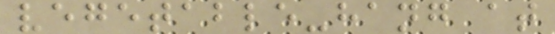vegetable-hang at
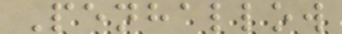Penhallow
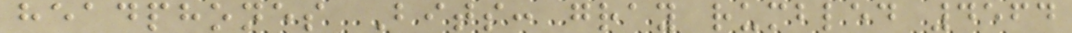headphones Bits: gray rumbled 4564
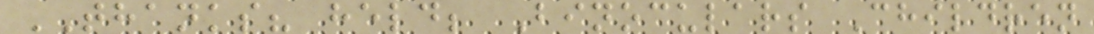THANKS? held; Binoculars Children
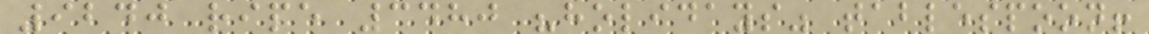9240 ripe 3480 "holidays" tablespoon!
